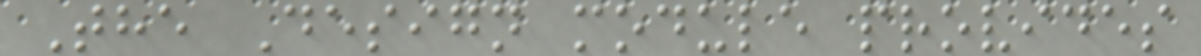The Design module provides
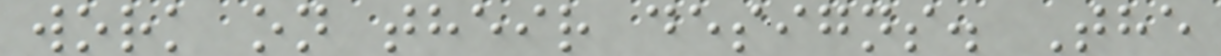work on their designs. The
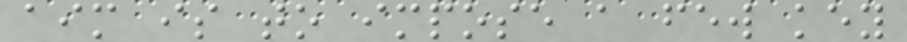aim is to impose a few key
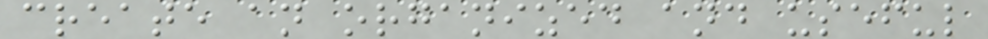create an organized and useful
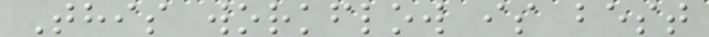This workflow is best
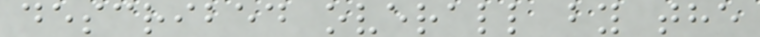described overall by the
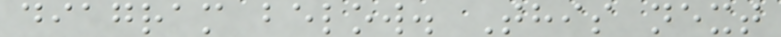diagram below. This next
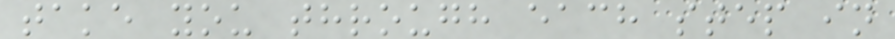take you through each step in
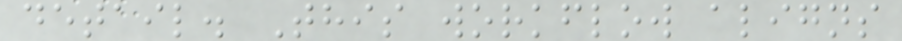detail. This workflow aligns
